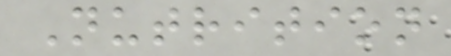Nutrition
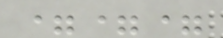===
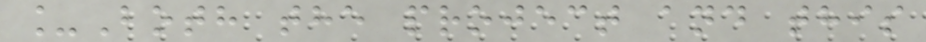_Both the project and this
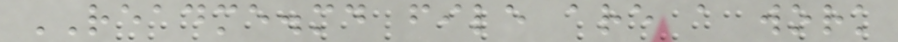README.md file are a work
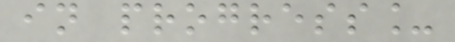in progress_
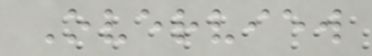Overview
